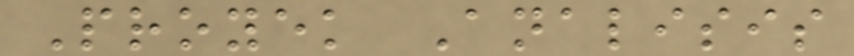Proyek Analisis
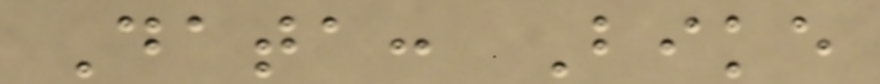Data: Bike
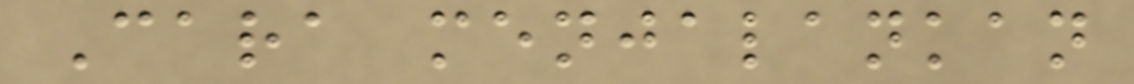Cara menjalankan
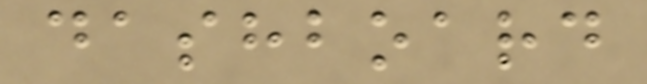dashboard
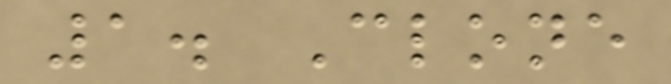1. Clone
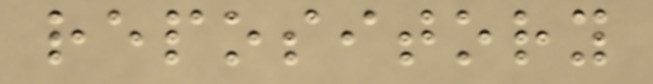repository
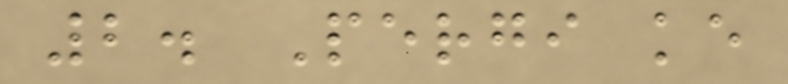2. Pergi ke
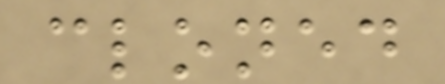cloned
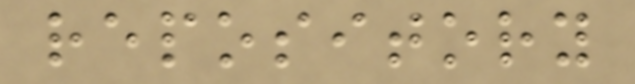repository
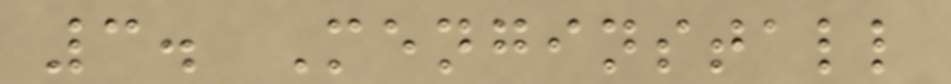3. Menginstall
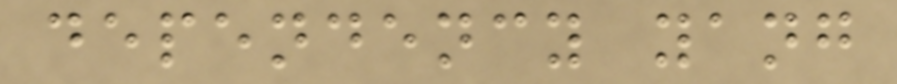dependency yang
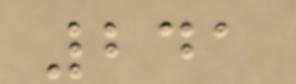241
